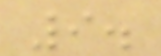9.
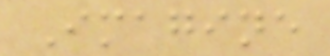Imagine
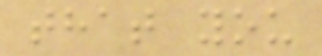that you
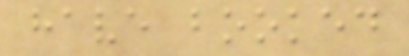have booked
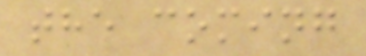the coming
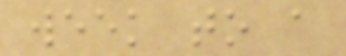week to a
